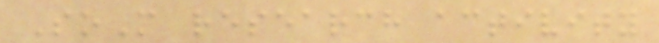SoM research activity
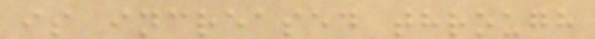is increased through
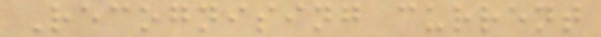Recognising current
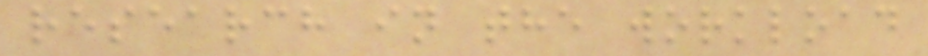research in the workload
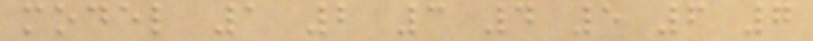model 1 2 3 4 5 6 7
